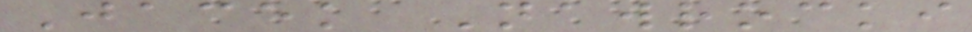Jacek Nawrocki
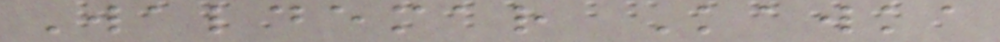Waldemar Kawka
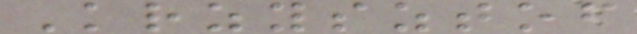Krzysztof
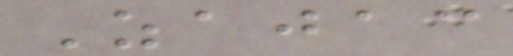Zajac
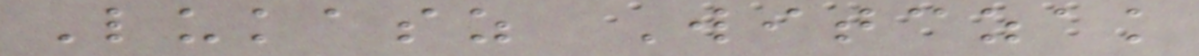Lukasz Witczak
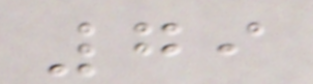79
